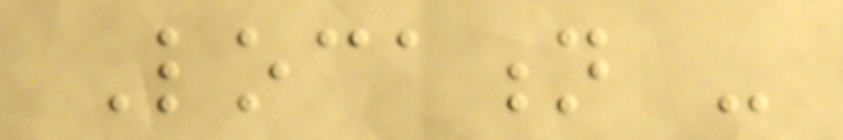Location -
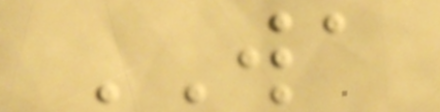WA
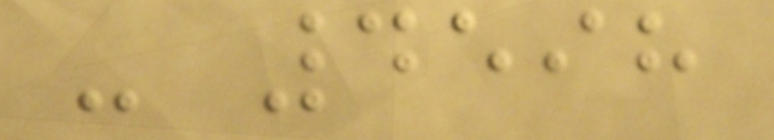- 4598
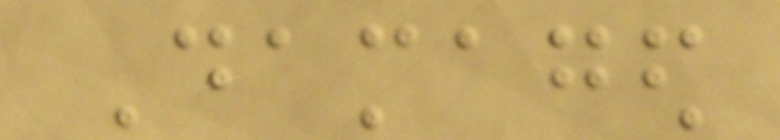Damaged
